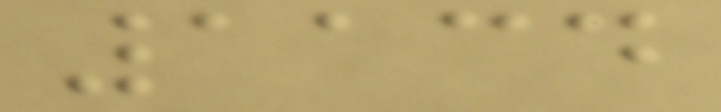1134
